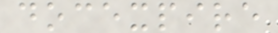docexpire
